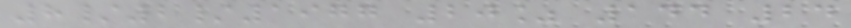8/2/1977 20% 144 24
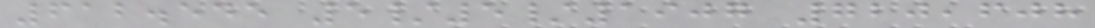612.545 5/5/1907 720,608
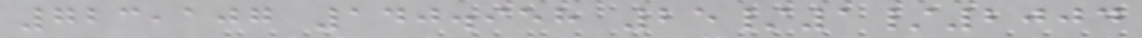723,107 140.958 25/1/2004
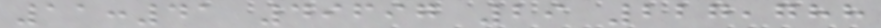11:41 49697 29 227,788
